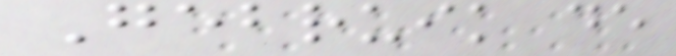Gebruik de
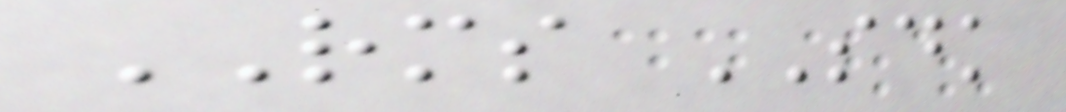RMS SDK
